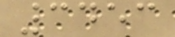3453
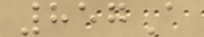857A
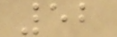52
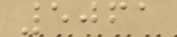5061
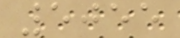5055
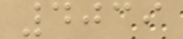4039
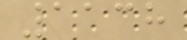1138
